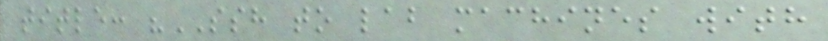title: "SSH to lab machines with
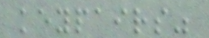keypairs"
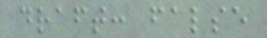draft: false
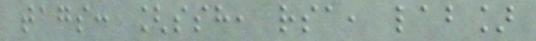tags: [ssh, rsa, lab]
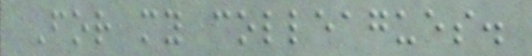For my colleagues.
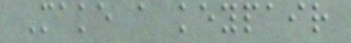Make a keypair
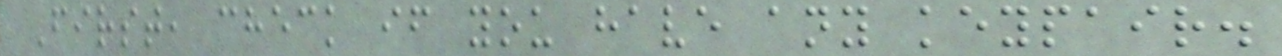First, check if you have any keypair.
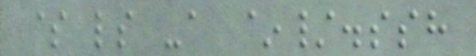$ ls -a ~/.ssh
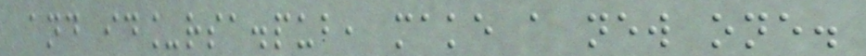and id_rsa.pub, make a new one.
